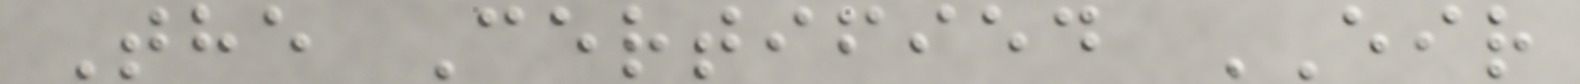The Certified EIR
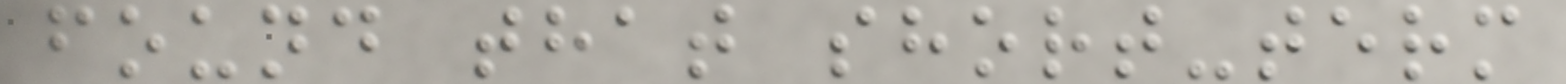found that short-term
